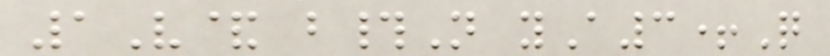1V& b#N yA3+Q
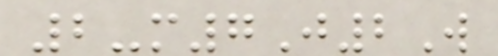2-m7J2W
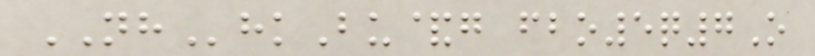NHhkBu&g fbo5q7O
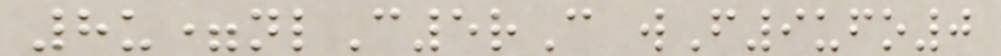8u=nlC5rC wF9ufo0
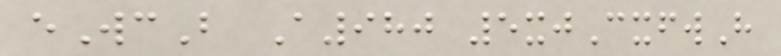eWcB A980 5xjCxfwH
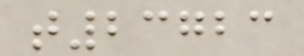t23723
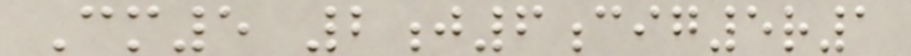Cm5 2j6cig5r1
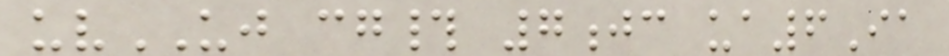uvUJ cg# 7jc ua6Ia
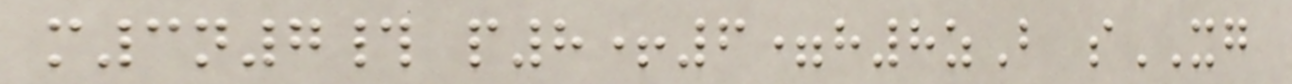m3n7# p8+6=h8zB sXG
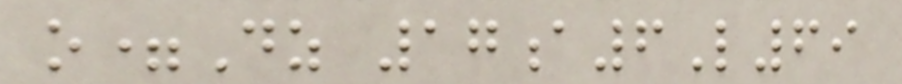o=Dz 17a6L69
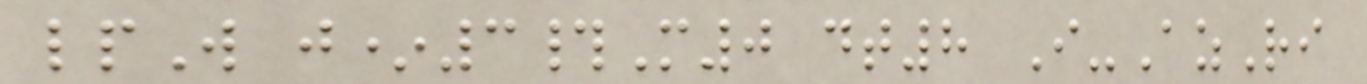lpW j*3#M0 dt8 I-AzRi
